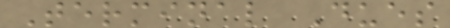Terminal Dues
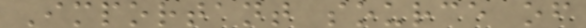Important source of
